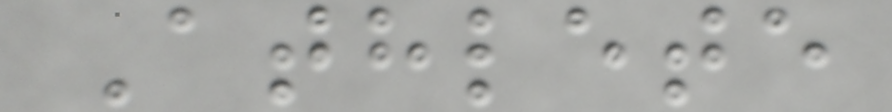Athlete
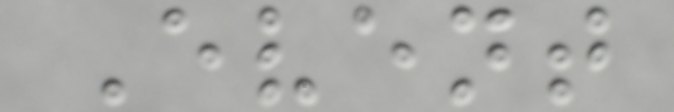Event
